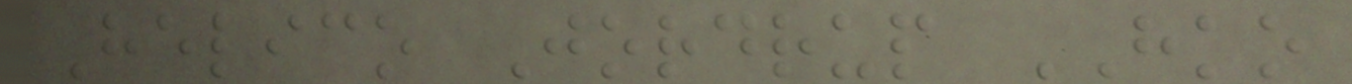Helico Jordrup HKO
